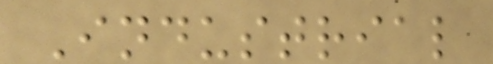Industrial
